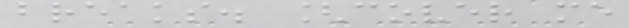breaks. [cover me
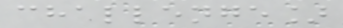challenge]
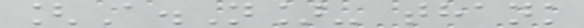[A.N]- thank
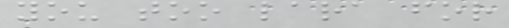you too lara for
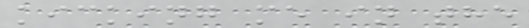kicking me in the
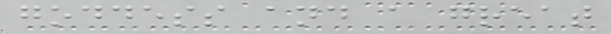goddess and a great
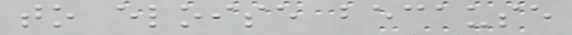to eloise because
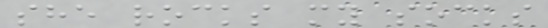she rocks my socks
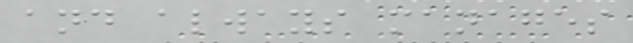and always manages
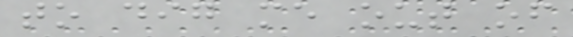to dig me out of
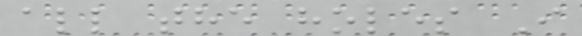all the holes I
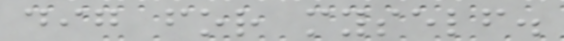dig for myself.
